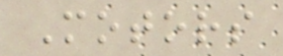Motors
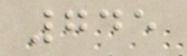745
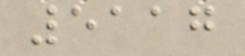5117
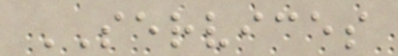SERVICES
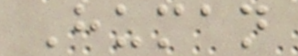Human
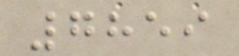7859
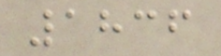1836
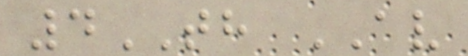4TH AV
